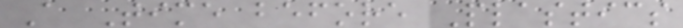A Time before Plastics
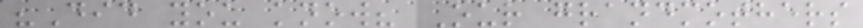"Did you know? Our grandmothers
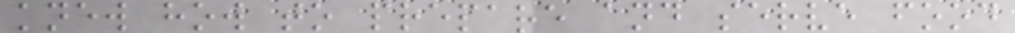knew how to prepare and serve food
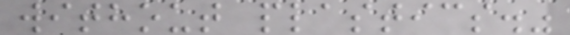without plastics."
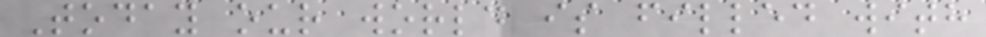Today our world is filled with
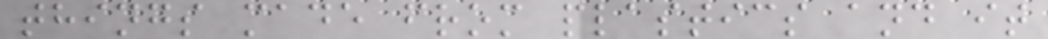things made from plastics and it
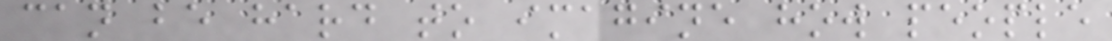can be hard to imagine how people
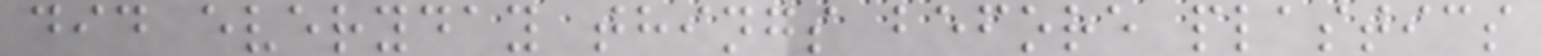did everyday things before plastics
